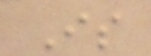Is
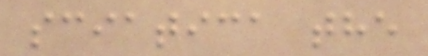sciatica the
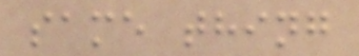same thing
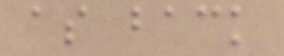as back
